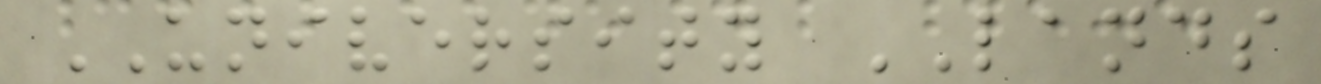UNIVERSITY LANDS
